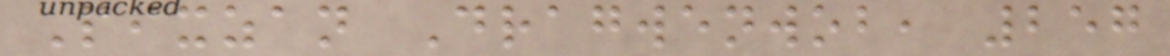Pixzan Dragwenwob, 257
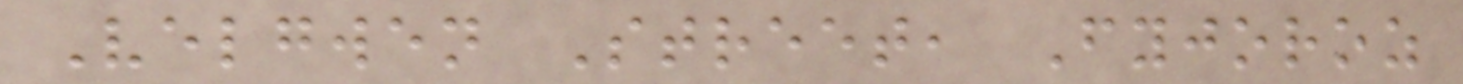Velgwen Street, Fyjoroz
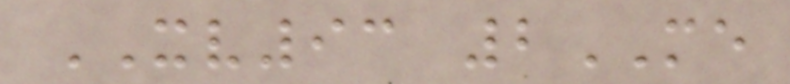XV93 2ME
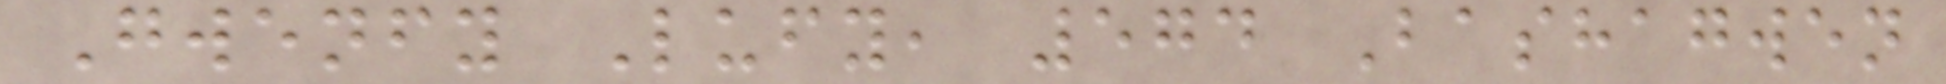Gwenfy Lufy, 574 Bashagwen
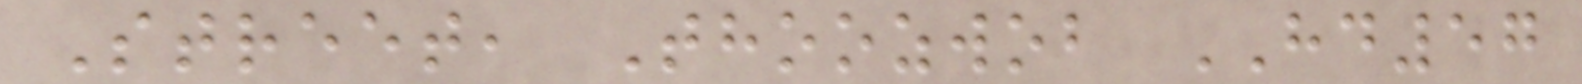Street, Thoozwob HD57
